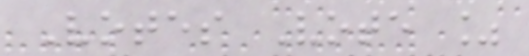Votes Vote %
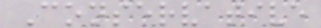Conservative
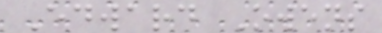Edward Owens
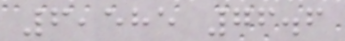6,585 76.6
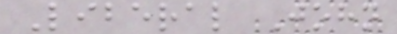Liberal John
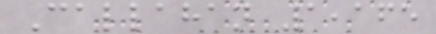Callahan 1,165
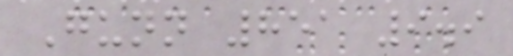Gunn 851 9.9
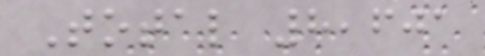Total 8,601
